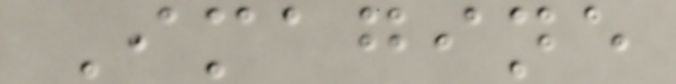Imagine
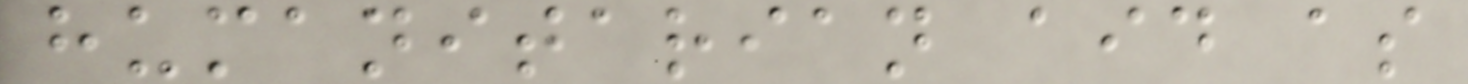humanitarian aid as
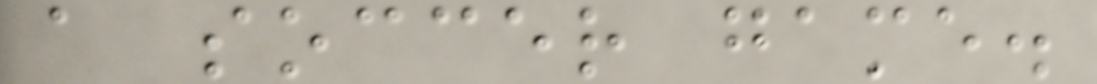a soccer game.
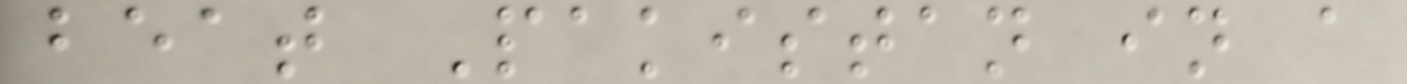beat Pakistan in a
